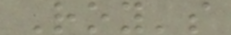Roy's
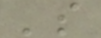's
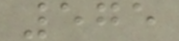575
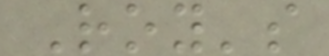Roy's
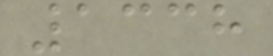1338
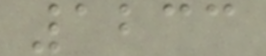1233
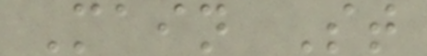Main St
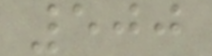500
